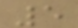5
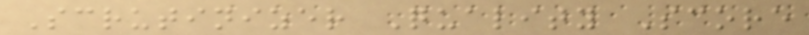Scrutinizer Quality Score
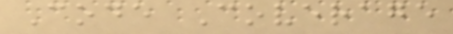Code Coverage
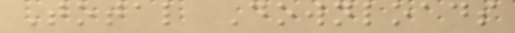Total Downloads
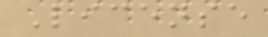License
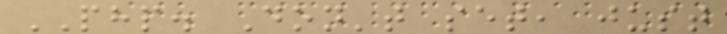PHP. Don't set, just
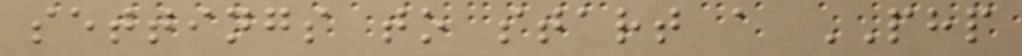settings to start a PHP
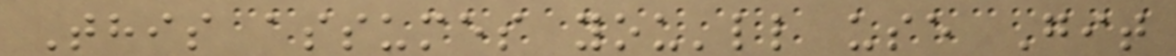This assumes you'll use Git
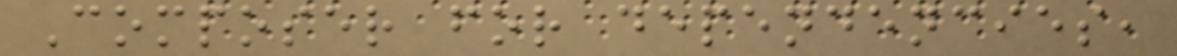Composer for dependencies,
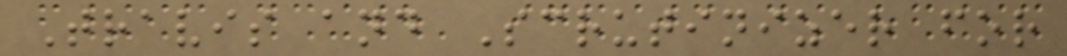Travis and Scrutinizer for
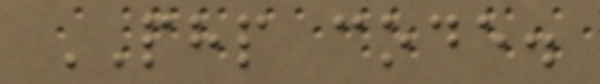PHP code.
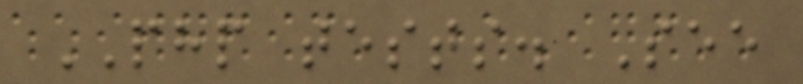PHP tests. See
